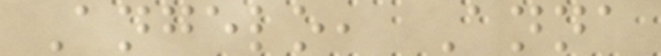Angelo, Anna
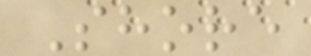Shore
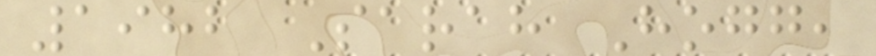1982 Sarah Hogg,
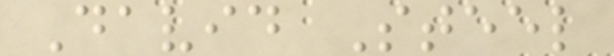David Steel
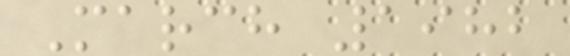March 1982
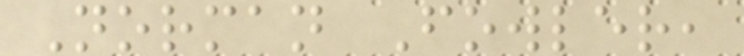Norman Fowler,
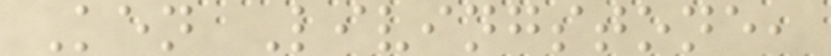Ken Livingstone,
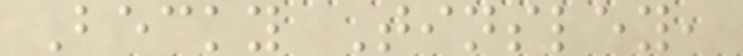Becky Tinsley,
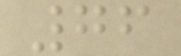76
